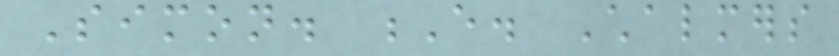Simon. E. Chalmers
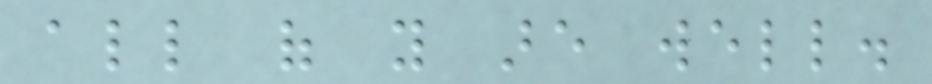all of you are well.
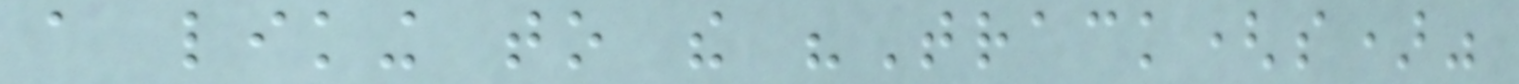a liking to the "Track(s)"
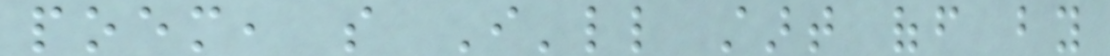poem, so I'll start off by
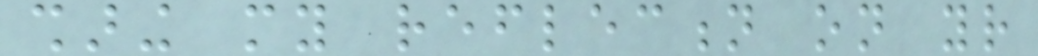sharing my reflection on your
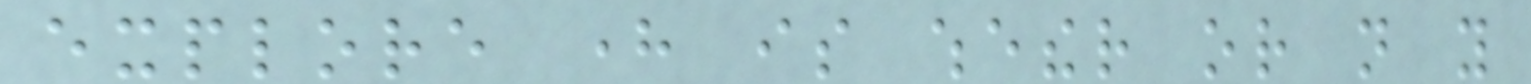explore here is whether or not you
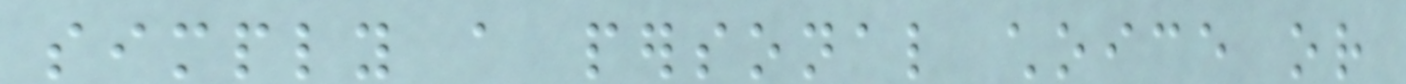simply a personal choice or
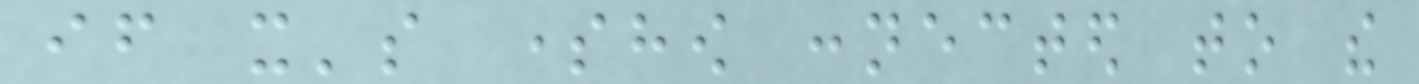if it's somehow connected to the
